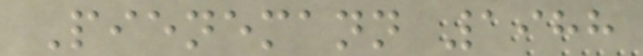Pienemann 1988
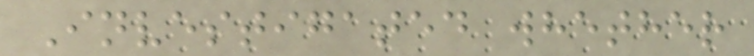Investigated whether
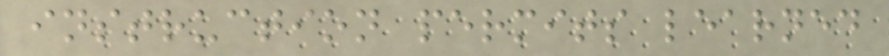instruction permits learned
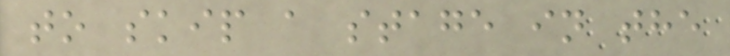to skip a stage in the
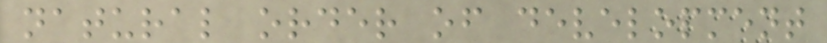natural order of development
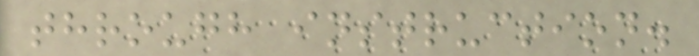through instruction.
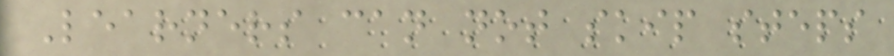Learners can not skip steps
